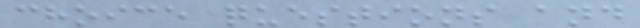choice questions and
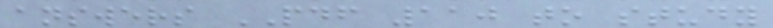answers PDF 110 to study
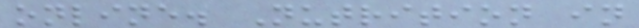online. Nutrition in
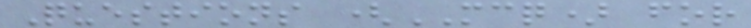Questions (MCQ) for
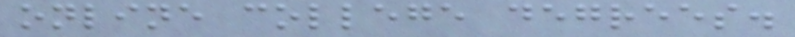online college degrees.
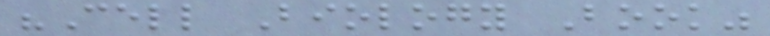"Cell Biology Book"
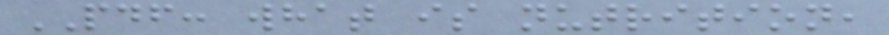PDF: what is nutrition,
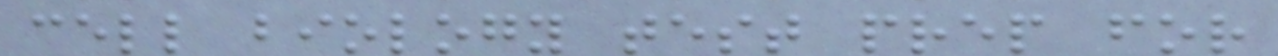cell biology test prep for
